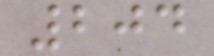204
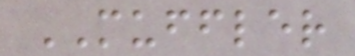MUFFLER
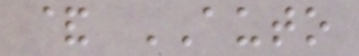& AUTO
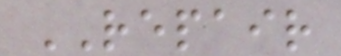REPAIR
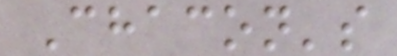Chacon's
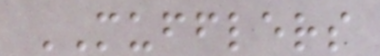MUFFLERS
